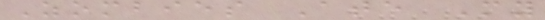Zombies Ate My
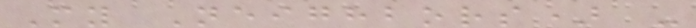My Neighbors) -
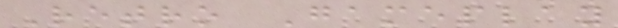Retro Gameplay
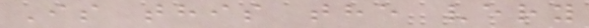Is this the very
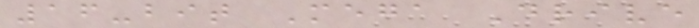16-bit Mega Drive
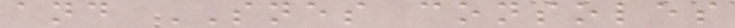and SNES consoles
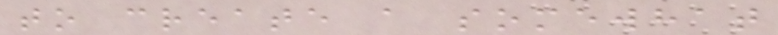to create a somewhat
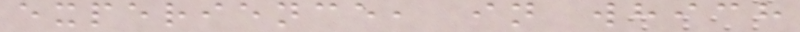experience, in which
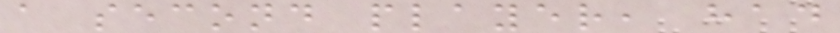a second player, had
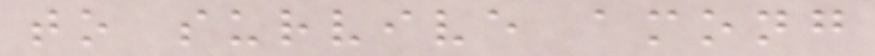to survive among
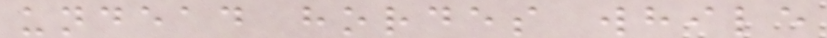undead hordes while
